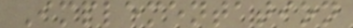Implementation
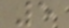5
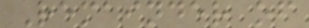Remainder of
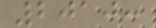2010:
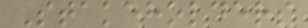Stakeholders
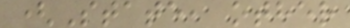(State, other
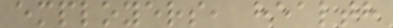employers, health
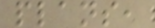plans,
